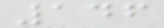146
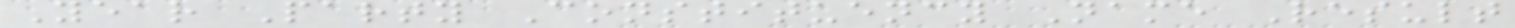Year Party Constituency Name Result
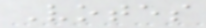Votes
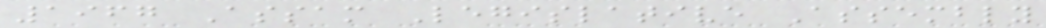1967 Assam Legislative Assembly
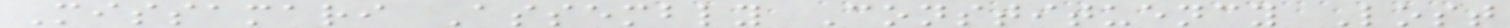Missamari Assembly Constituency Lost
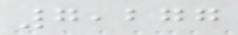7,277
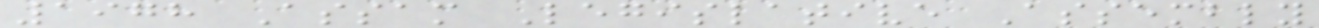1978 Assam Legislative Assembly
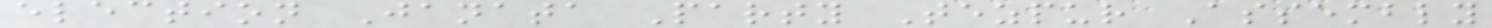election Janata Party Tezpur Assembly
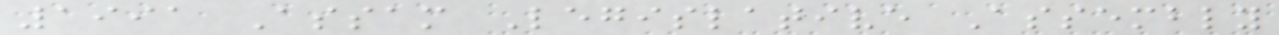1991 Assam Legislative Assembly
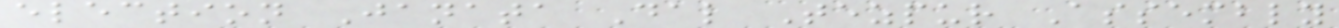election Janata Dal Tezpur Assembly
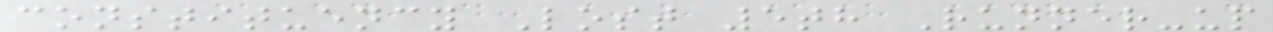constituency Lost 5th Runner-up
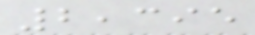2,395
